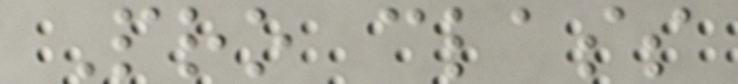Pro class
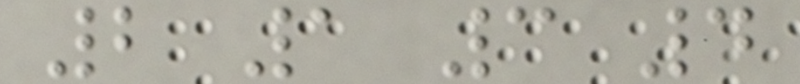2 1 3 4
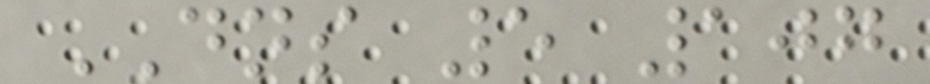DNS 5 107
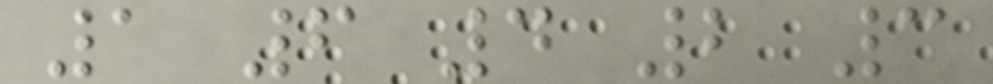1 6 4 2 3
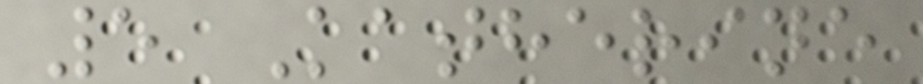5 Katherine
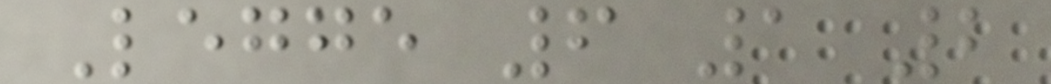Legge 6 1 2
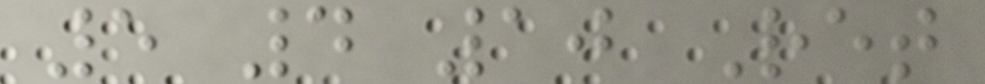5 4 10 Ret
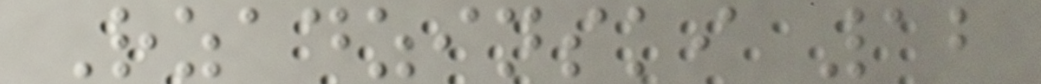Rzadzinski 12
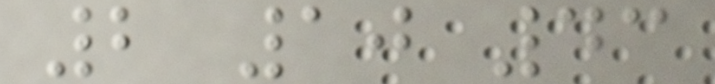2 10 43
